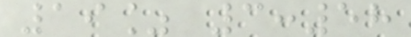19% 3:58
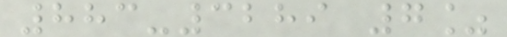883-3289 7%
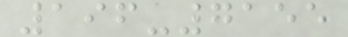196-7155
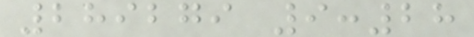289279 9:28
